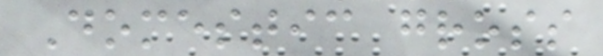Domestic gross
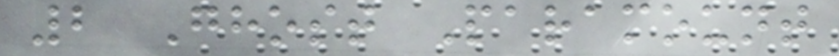2 Ghost Paramount
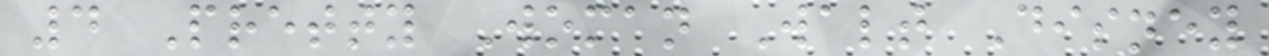4 Pretty Woman Walt Disney
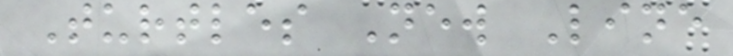Turtles New Line
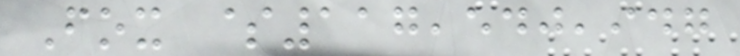Fox $117,540,947
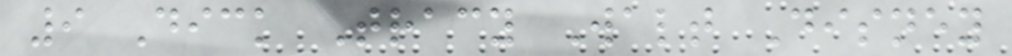9 Dick Tracy Walt Disney
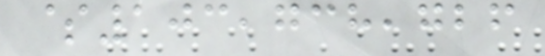$103,738,726
